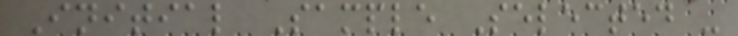Initial Sample Selected -
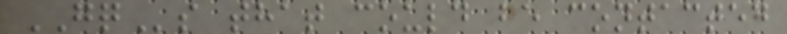GQs that could be contacted
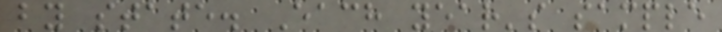by state. Each year's sample
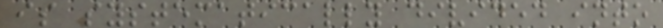is systematically divided into
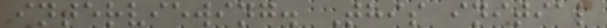interviewing. This initial
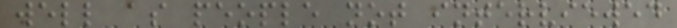well as people not interviewed
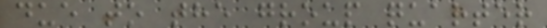due to the group quarter
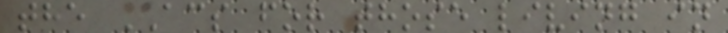the ACS for those living in
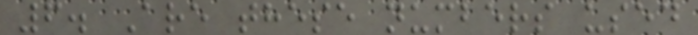6. Are these numbers used
